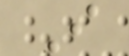I
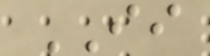II
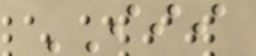III
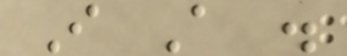I A .
